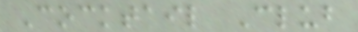Cocktail Club
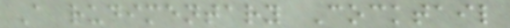A rudimentary Cocktail
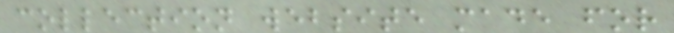collection website made for
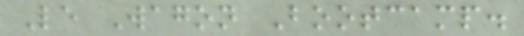Le Wagon Bootcamp.
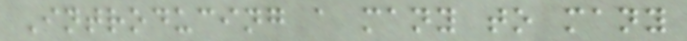Introducing a many to many
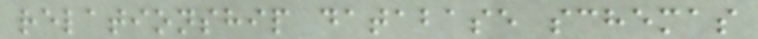relationship database schemas
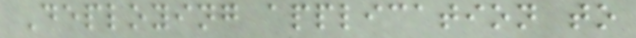Deploying application to
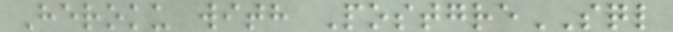Heroku with PostgreSQL
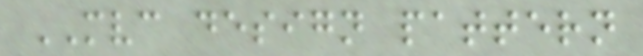MVC design pattern
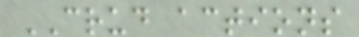CRUD actions
